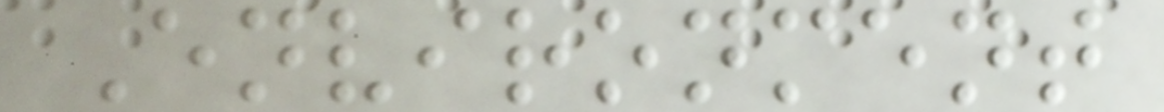Environment
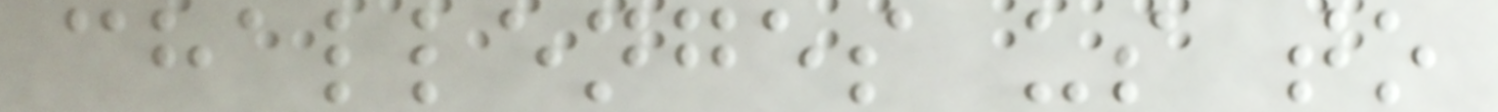challenges us to
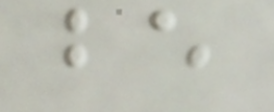be
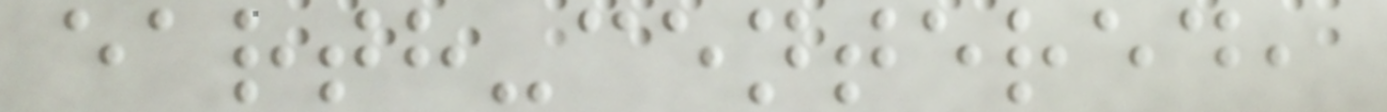earth-centered,
